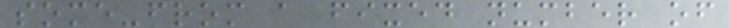some-from a fixed number of
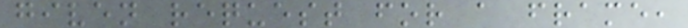given request for a frame,
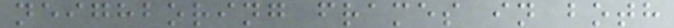neighboring frames in both
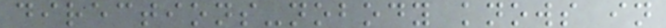directions-nobody knows in
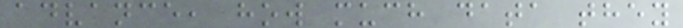advance, how much data they
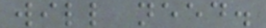will need.
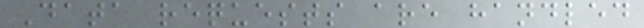Data requests are handled
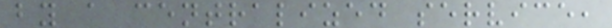by a centralized service,
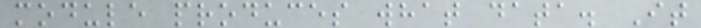module produces what data. It
